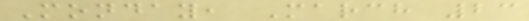Monday, March 23
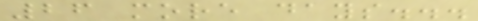26 more days...
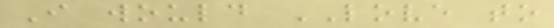I would LOVE to
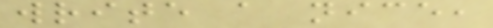write a nice,
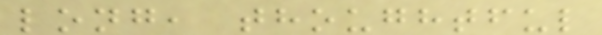long, thoughtful
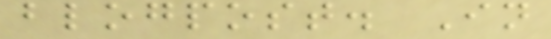blogpost. In
